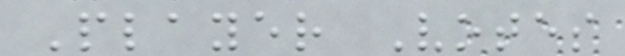Player Votes
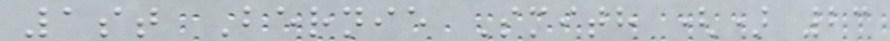1st Bernie Smith () 23
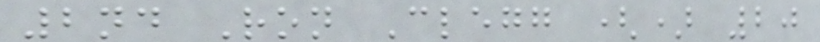2nd Ron Clegg () 20
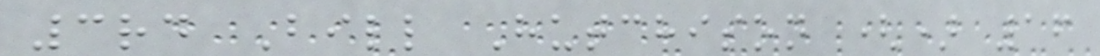3rd Bill Hutchison () 16
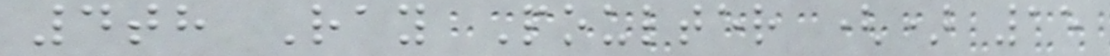4th Ray Poulter () 15
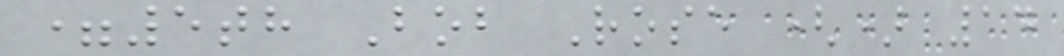=5th Bob Rose () 14
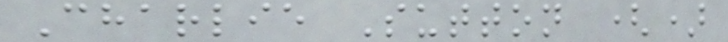Charlie Sutton ()
